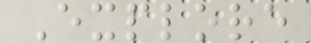Explore
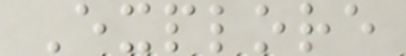Explore
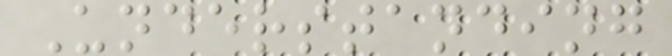Understanding
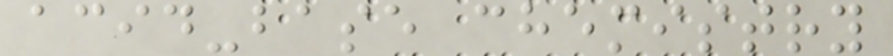acid-base chemistry
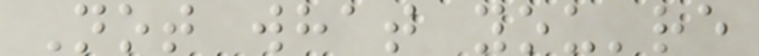Not what you're
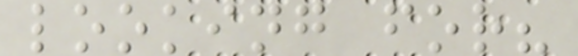looking for?
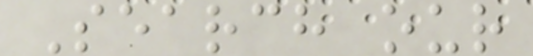Search our
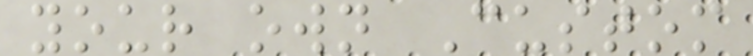your own Custom
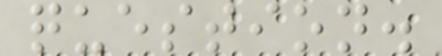question.
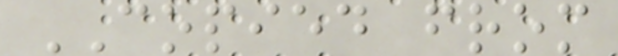COPIED from
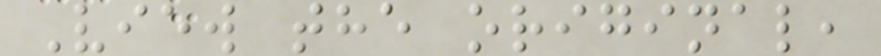View the original,
